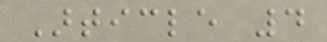Article 4
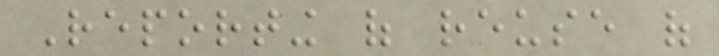Reporting of reuse of
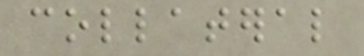collateral
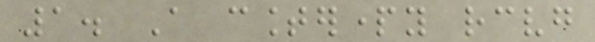1. A counterparty receiving
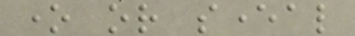one or several
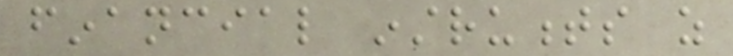financial instruments as
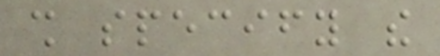shall specify the
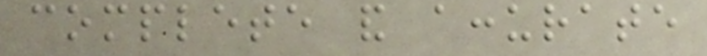complete and accurate
